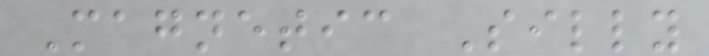Magnetic Silly
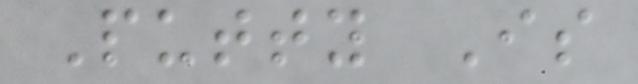Putty Is
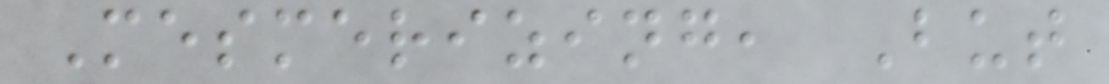Mesmerizing, But
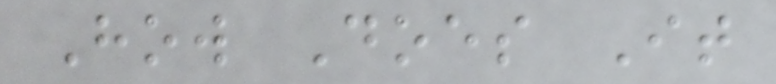How Does It
